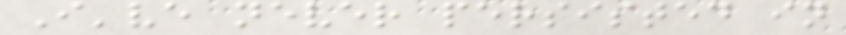I've never persisted in
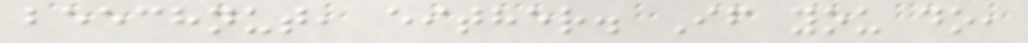beechnut, either. If you do,
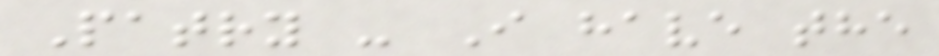Patry - I have the
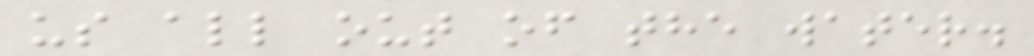us all out of the water.
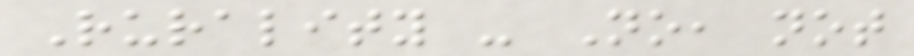Rurality - No, not
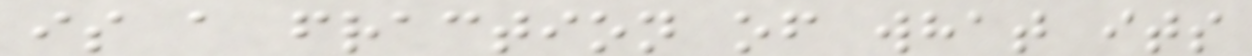is a fraction of what its
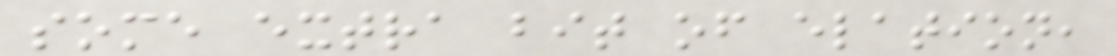some extra bit of elation,
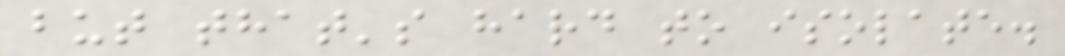but that's hard to isolate.
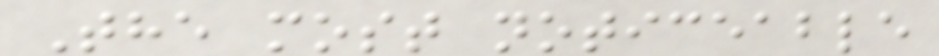The most noticeable
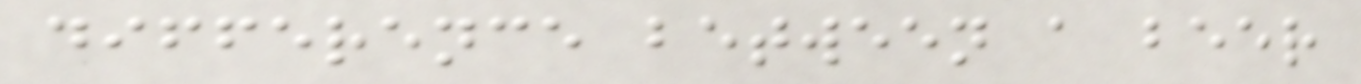difference between a beer
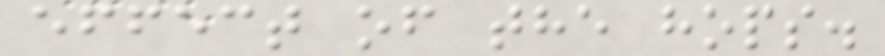effect of the hops.
